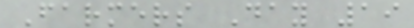Farmers Day 19
